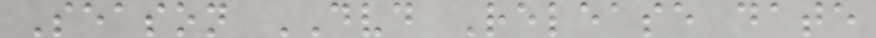Season DVD Release date
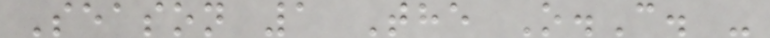Season 1 The O.C. -
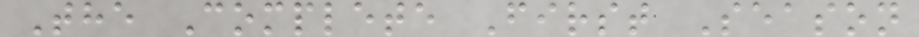The Complete First Season
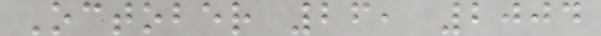October 26, 2004
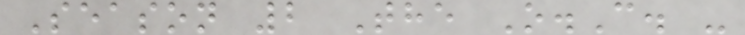Season 2 The O.C. -
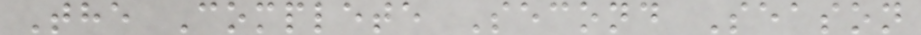The Complete Second Season
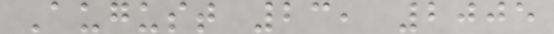August 23, 2005
